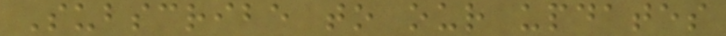Subscribe to our updates
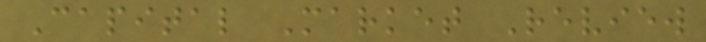Capital Market Review
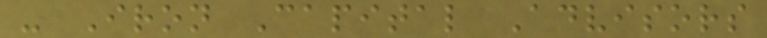- Iron Capital Advisors
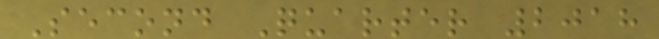Second Quarter 2018
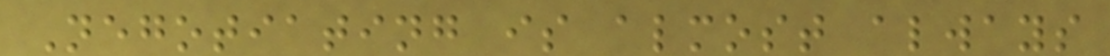Negotiating is almost always
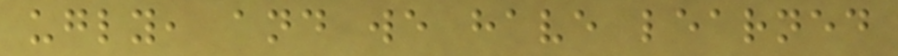ugly, and we have learned
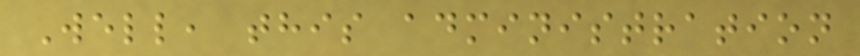Well, this administration
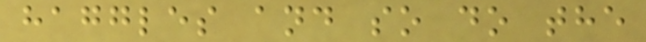haggles and so do the
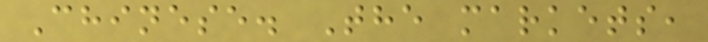Chinese. The markets,
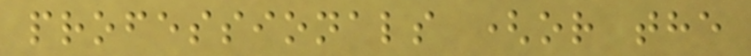professionals (or the
